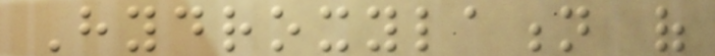Hydroxylation of
